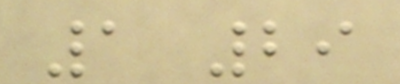1 29
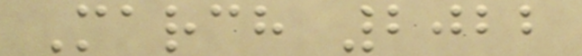March 2022
